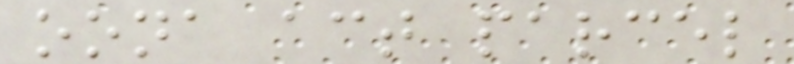oona act parcel
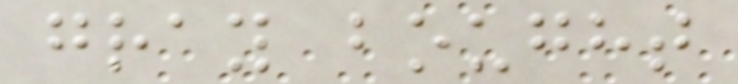gray bought
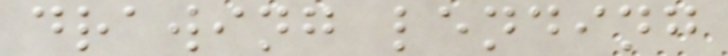drawing lending
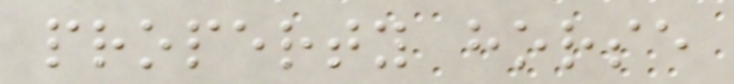property horse
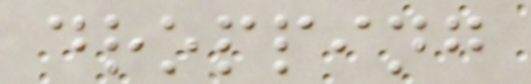dropping
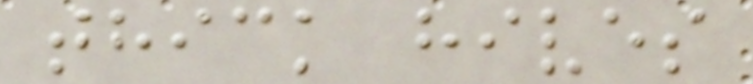thick hives
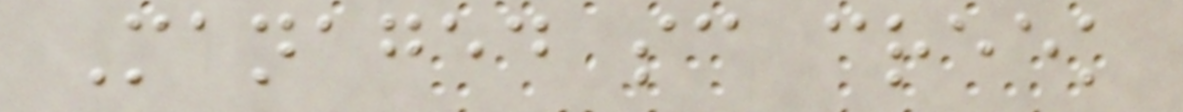Managed sc creek
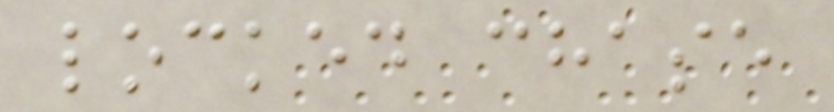locked chase
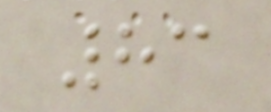83
